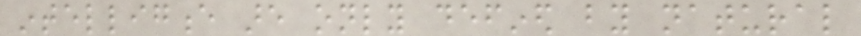intelligence are only defined by natural
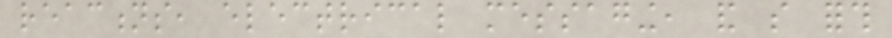reactions, electrical messaging, and so forth
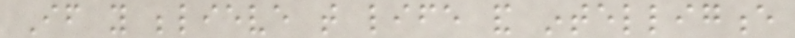If you believe that life and intelligence
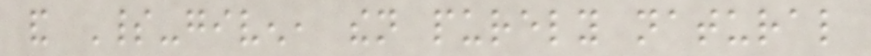and Spirit-given, then purely natural
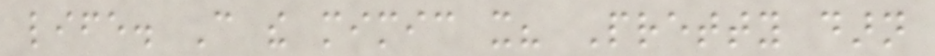life. Can the mimic it? Pretty darn
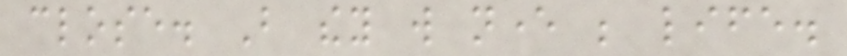close. But they will never be life.
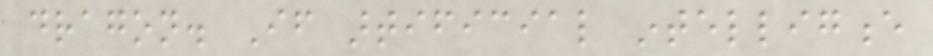dragon. If artificial intelligence
